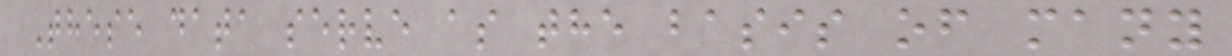These data serve as the basis of many
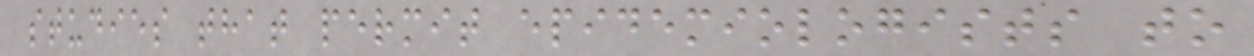studies that permit epidemiologists to
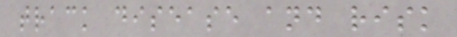track disease and risk
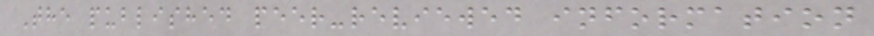The published peer-reviewed information
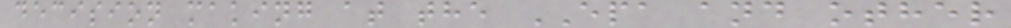decision making at the EPA and other
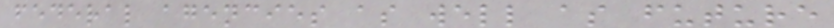federal agencies as well as future
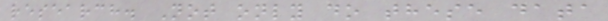research. Not only do these data
